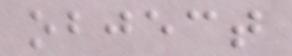object
